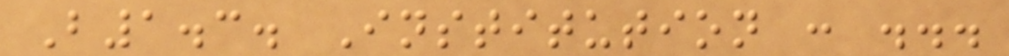B1.3. Institution : ...
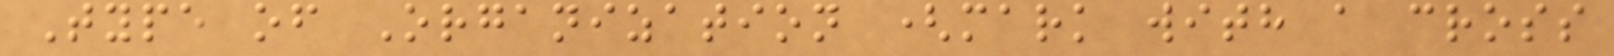Type of Organization (mark with a cross
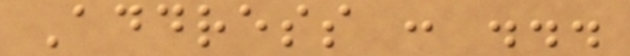Address : ...
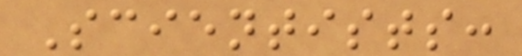Scientists:
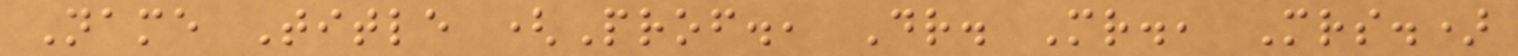Name Title (Prof., Dr. Mr., Mrs.)
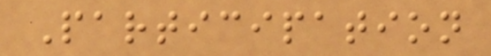Participation
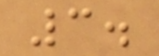3.
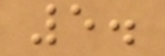5.
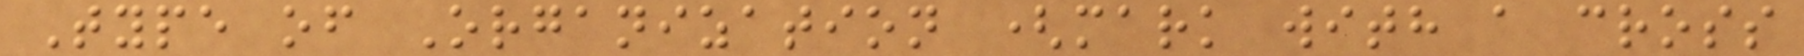Type of Organization (mark with a cross
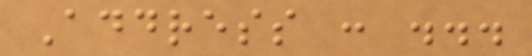Address : ...
